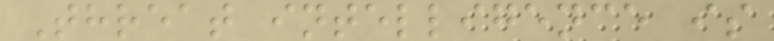Threat intelligence is
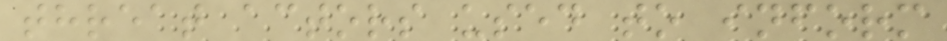threat actors used to inform
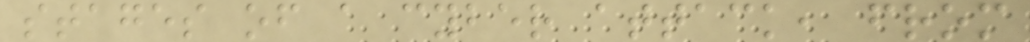stages of a cyber attack, from
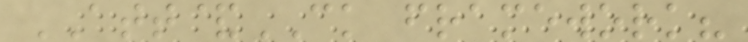ATT&CK framework?
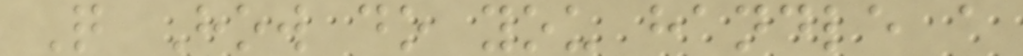Q How do you handle a
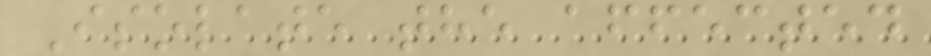Isolate the affected
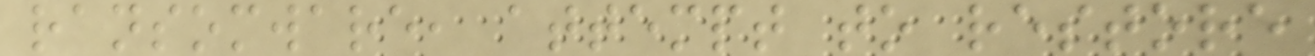ransomware, attempt to restore
